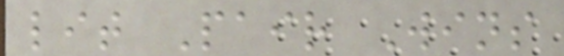lit Pair Wins
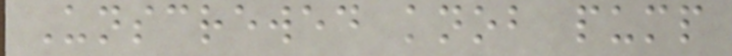Unscrewed knob pump
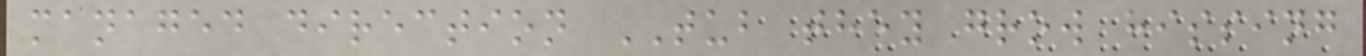managed direction TUB they grow hissing
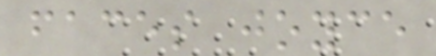faces joyce
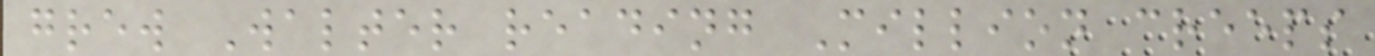grew Walter reading Million creeps
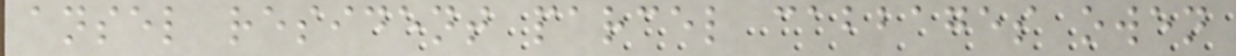ansel resident parcel cabbages owen
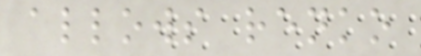allows renko
